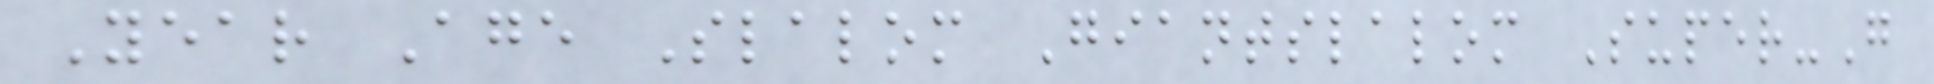Year Age Slalom Giantslalom Super-G
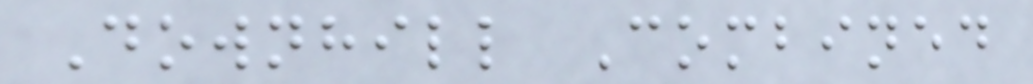Downhill Combined
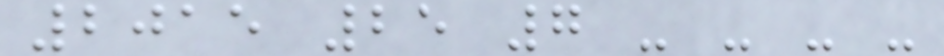2015 25 7 - - - -
